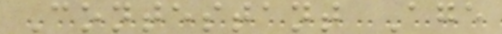Contestant Age
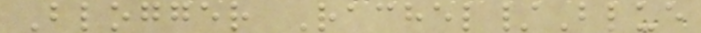Blogger Rachel/Blue
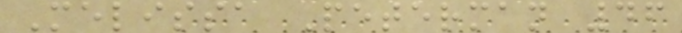Melissa Peterman 46
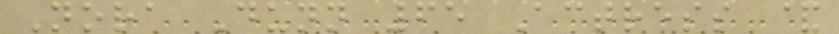Nora Dunn 65 Actress &
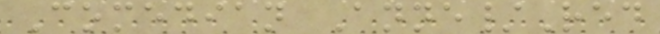Comedian Anne/Red
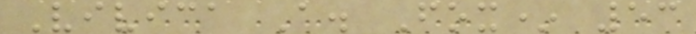Vivica A. Fox* 53
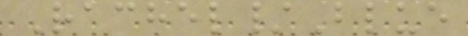Rachel/Blue
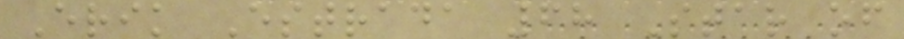Erik Estrada 68 Star of
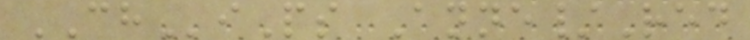CHiPs Anne/Red
